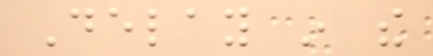Delay in the
